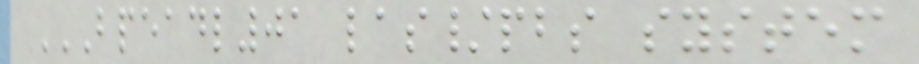BPEADL01 LAS/PBS SYSTEM
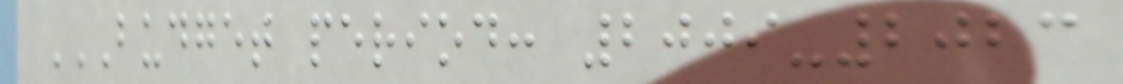BUDGET PERIOD: 2009-2023
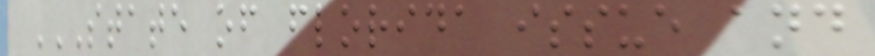STATE OF FLORIDA ISSUE AND
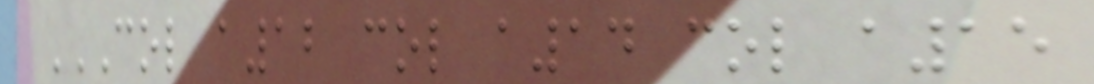COL A12 COL A14 COL A15
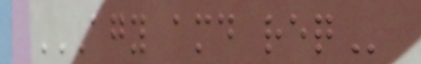AGY AMD REQ
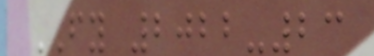FY 2022-23
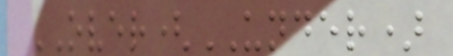OVER(UNDER)
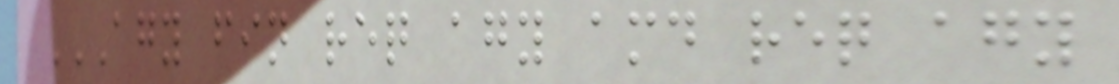AGY FIN REQ AGY AMD REQ AGY
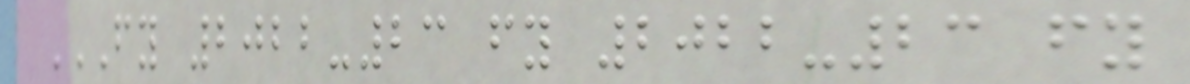FY 2022-23 FY 2022-23 FY
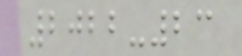2022-23
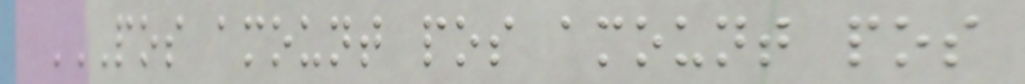POS AMOUNT POS AMOUNT POS
